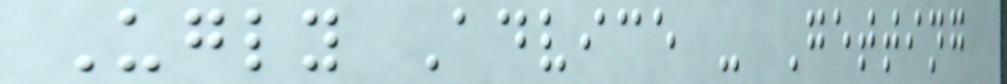Ugly Advice - Getting
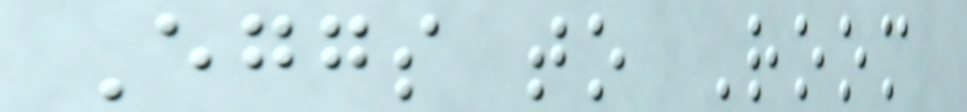Eggs to Room
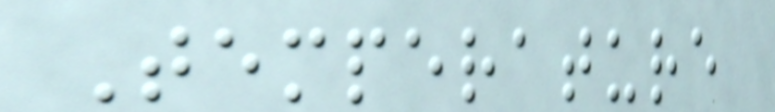Temperature
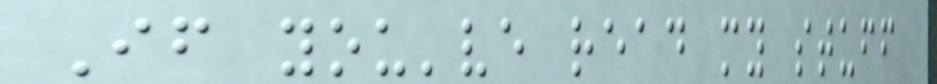If you've read my stuff
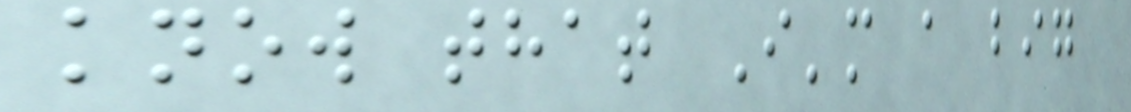know that I'm a big
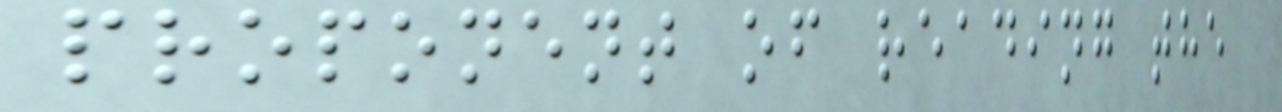proponent of reading the
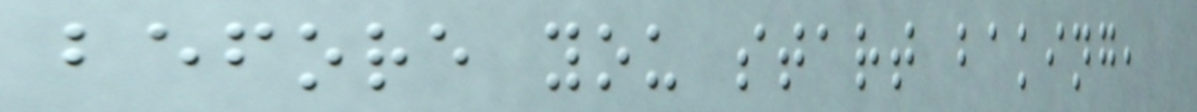before you start baking,
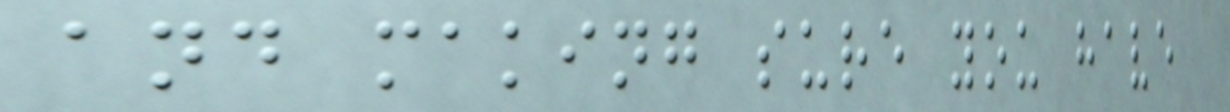and making sure you have
